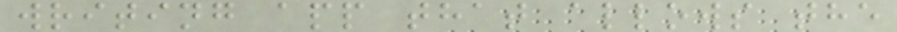writing app that allows the
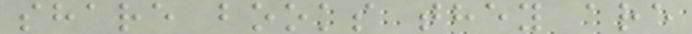share books they are
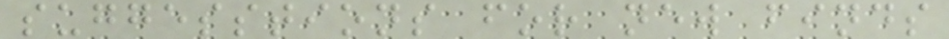suggesstions for new finds
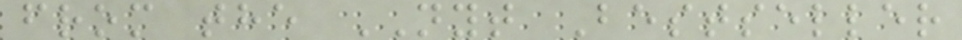from the NYT Bestseller
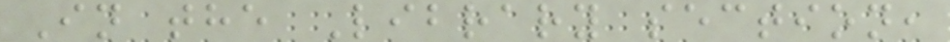In the Library section,
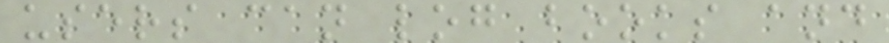users can log books and
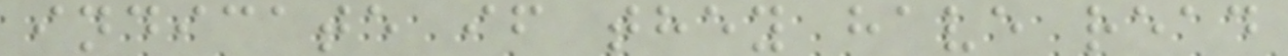indicate if they have read
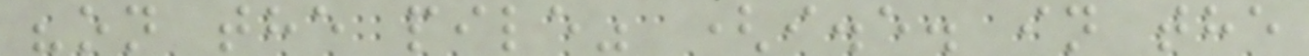"on the pile" (i.e. in the
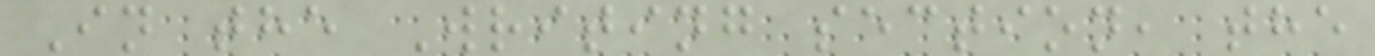In the Writing section, the
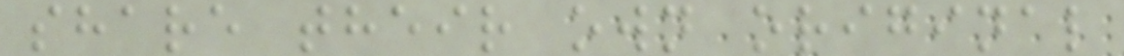share their own original
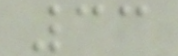33
